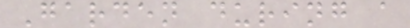Garden during a
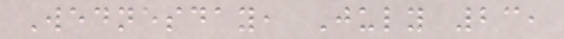Wednesday, July 23,
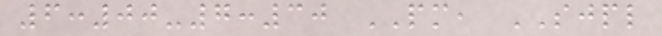6:00-7:30 PM, SJPL
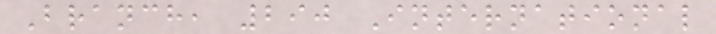Branch, 290 International
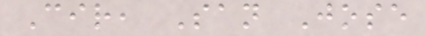Cir, San Jose
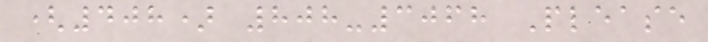(408) 808-3068 Please
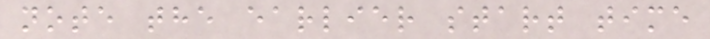note the earlier start time
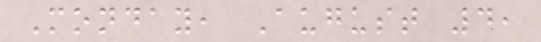Monday, August 4,
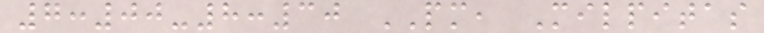7:00-8:30 PM, Milpitas
